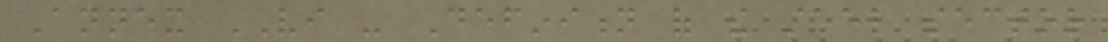Annex VI - Definition of the steel sector
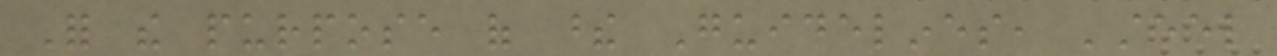For the purpose of these Guidelines, 'steel
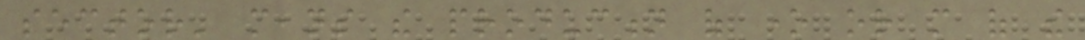sector' means the production of one or more of the
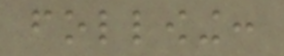following:
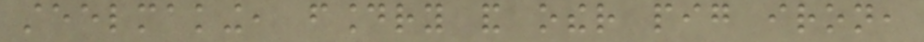steelmaking, foundry and other pig iron,
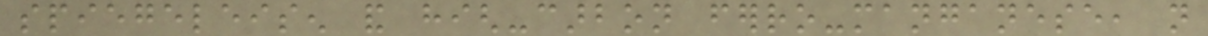spiegeleisen and high-carbon ferro-manganese, not
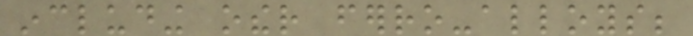including other ferro-alloys;
